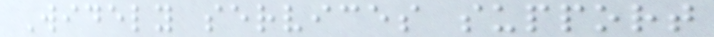Widely services support
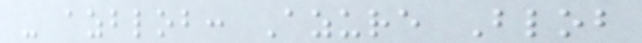- azblob: Azure Blob
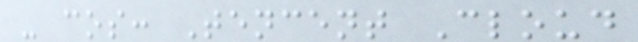- cos: Tencent Cloud
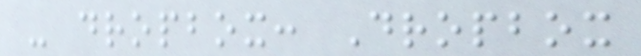- dropbox: Dropbox
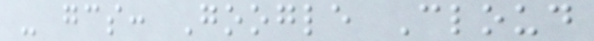- gcs: Google Cloud
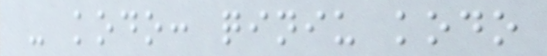- kodo: qiniu kodo
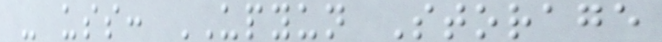- uss: UPYUN Storage
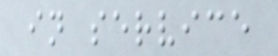in service
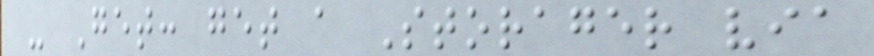- Get: get a Storager via
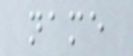name
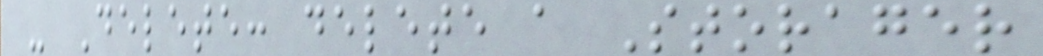- Delete: delete a Storager
